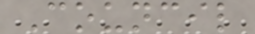Council
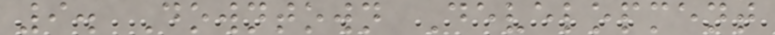9. Downtown Development
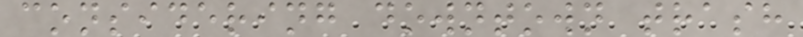considering downtown trash
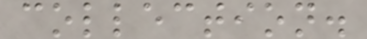collection.
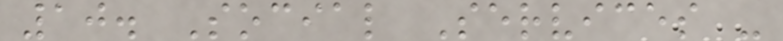10. Social Services -
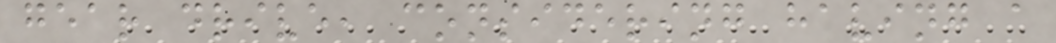gear drive, considering having a
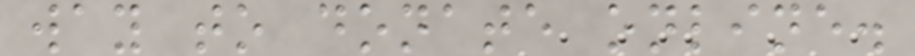way to donate online.
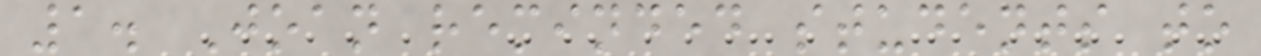1. Joan reminded students to
